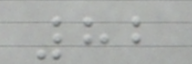82
